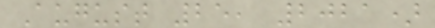August 25, 2021)
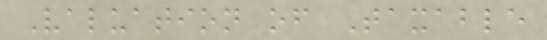Valuation of Taxable
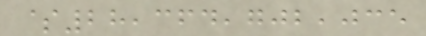$28,364,702,035
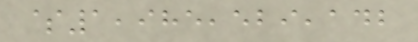$1,985,529,142
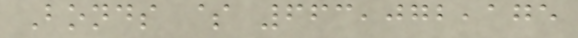Bonds $ 663,072,175
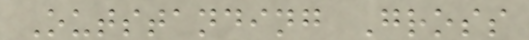Outstanding Gross
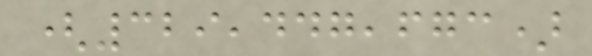(329,447,673)
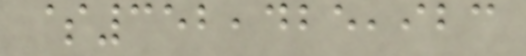$352,425,923
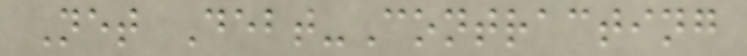Net Debt-Contracting
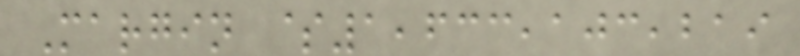Margin $1,633,103,219
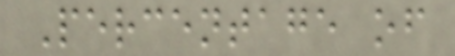Percentage of
